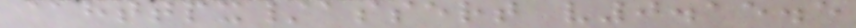@httpx/assert v0.15.5
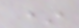*
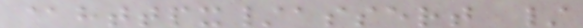@httpx/assert /
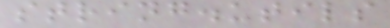string.utils
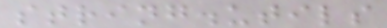string.utils
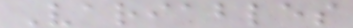Variables
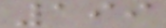199
